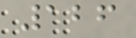126
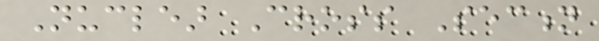Nuclear Cross Section
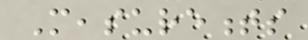Measurements
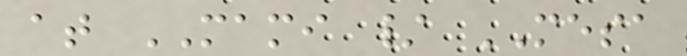at MAMI / MESA
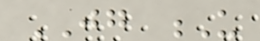JG U
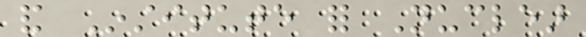and Institute for Nuclear
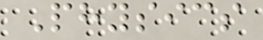Physics
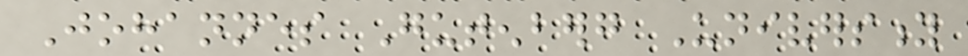Johannes Gutenberg University
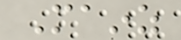Mainz
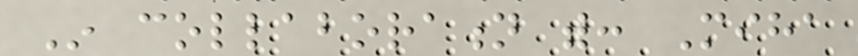In collaboration with: Miha
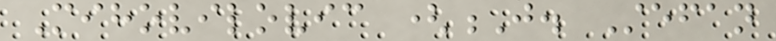Mihovilovic (J. Stefan
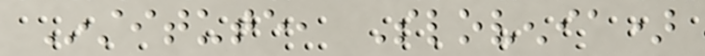Institute, Slovenia)
